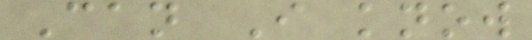Can I know
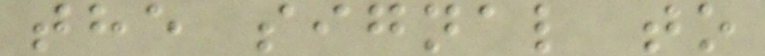the signal to
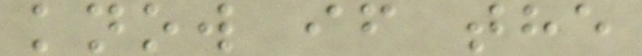know if the
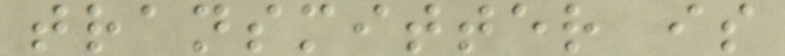transmitter is
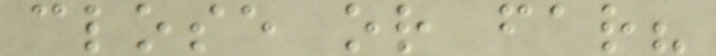close or far?
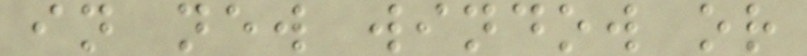in new window or
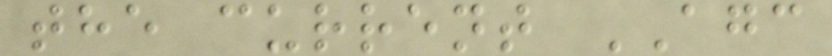the current AGC
